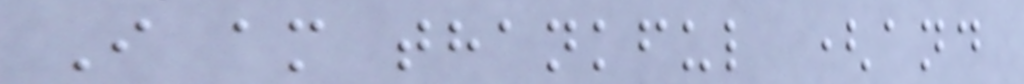I am thankful (and
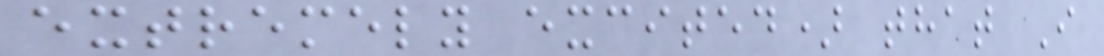extremely excited) that I
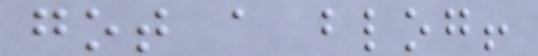got a blog!
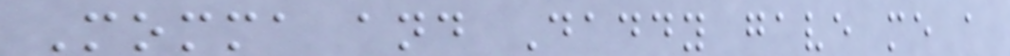Momma and Daddy gave me a
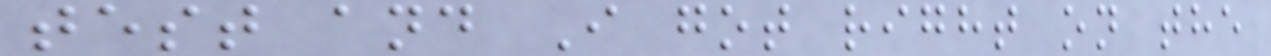test and I got right on the
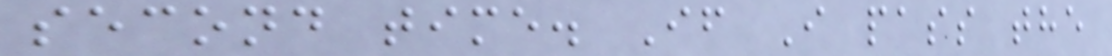second time. If I pass the
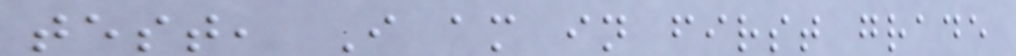test, I am in first grade
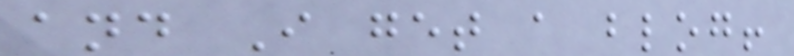and I get a blog!
